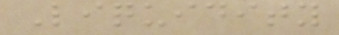Liquidity
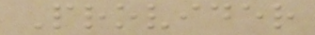Provider
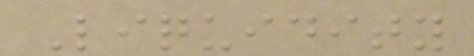Liquidity
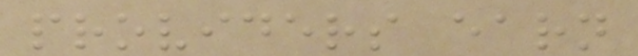providers earn
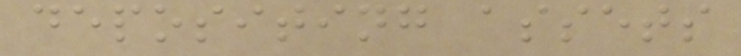depositing assets
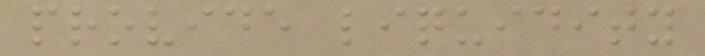provide liquidity
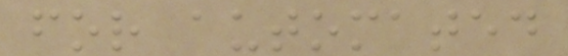for automated
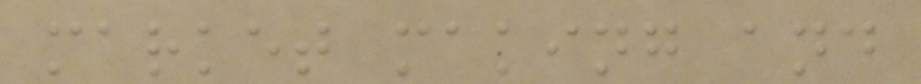market making and
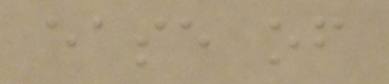ease of
